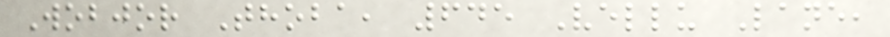Wobjor Thoba, 645 Vellu Lane,
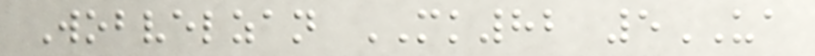Wobvelzan MK82 5UA
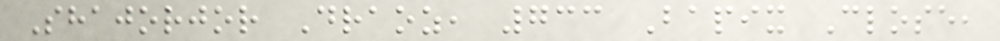Shajorjor Draoz, 733 Bapix Close,
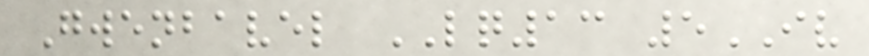Gwenbavel LQ13 5IV
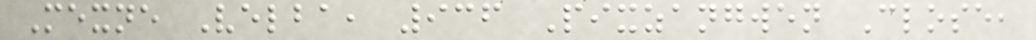Mexne Velba, 936 Pixzangwen Close,
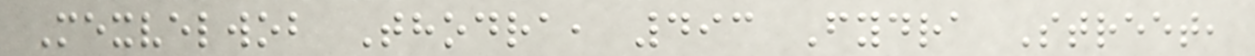Mexvelwob Thodra, 493 Fydra Street,
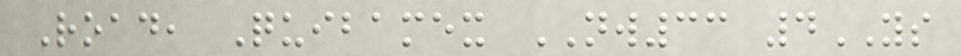Road, Quibamex NW33 4YS
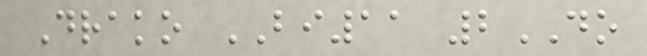Drako BI11 2DO
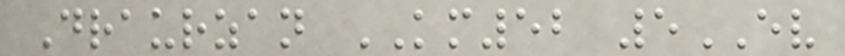Draurzan KM52 5EV
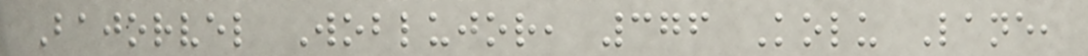Bajorvel Woblujor, 376 Kolu Lane,
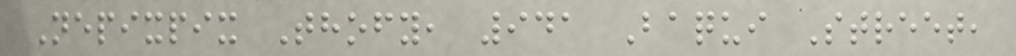Nepixpix Thofy, 941 Baqui Street,
